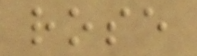rose
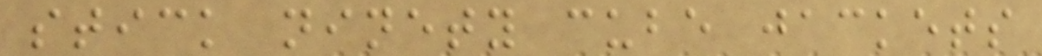stick ninety cube jackets
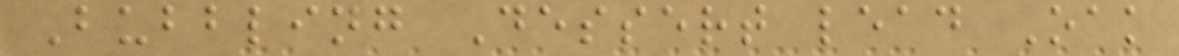Bubbling Dessert lead Oak
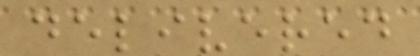delivered
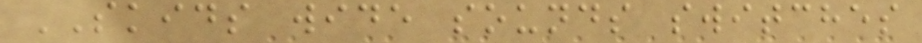SKIDS wide sounds switches
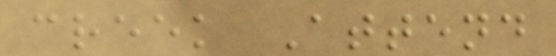creek Attend
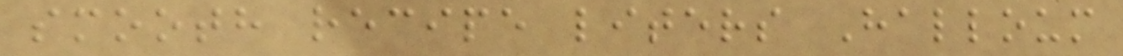smooth recipe liters Halloum
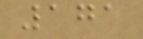171
